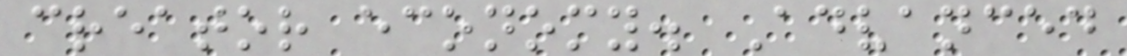creator economy. Advanced
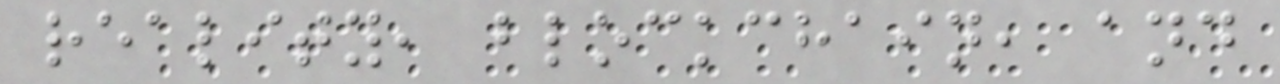reality, blockchain, and
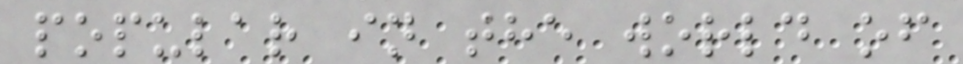popular in the world of
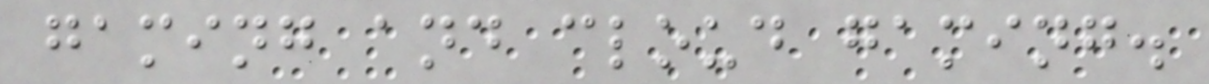gaming and cloud gaming.
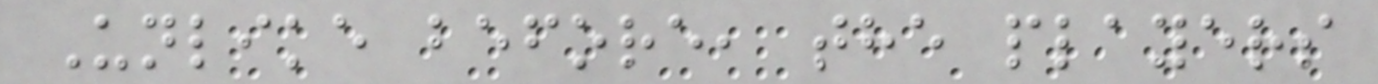Unlike before, the players
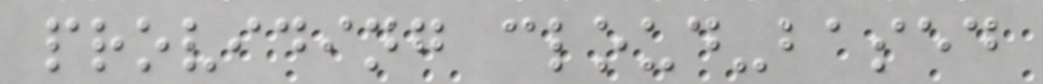providing cloud-based
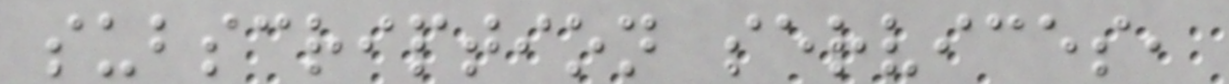subscription services,
